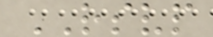RSVP
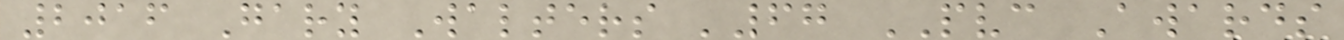2016 Gary Walters '67 PVC Awards
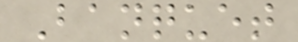Banquet
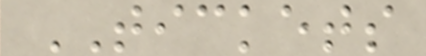TICKETS
